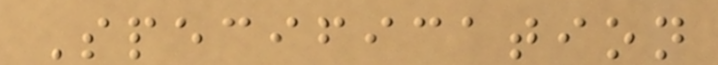Specification
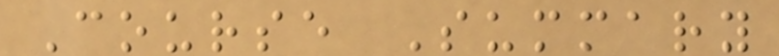Course Summary
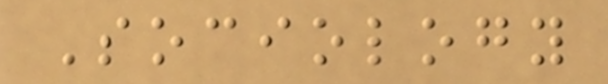Sociology
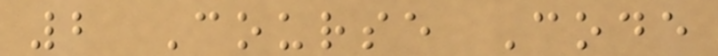2 Course Code
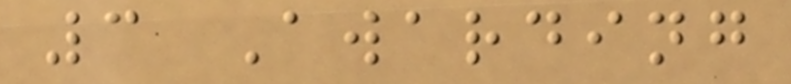3 Awarding
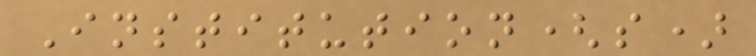Institution(s)
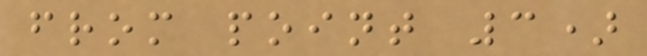from point 3)
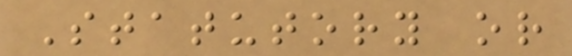Statutory or
